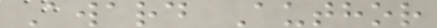Award Author
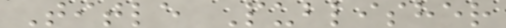Title Publisher
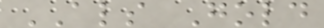ALS Gold
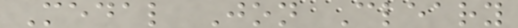Medal Jon Cleary
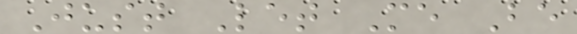Just Let Me Be
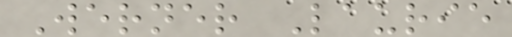Werner Laurie
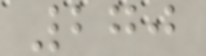270
